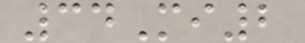34Mi2
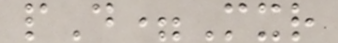pD=Mxr
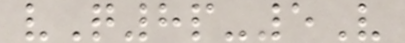vQ8p-5V
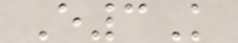E3K
